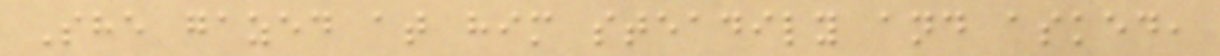She gazed at him steadily and asked,
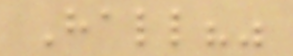Hall?"
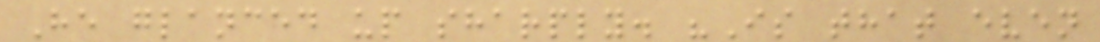He glanced up sharply. "Is that even
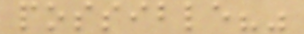possible?"
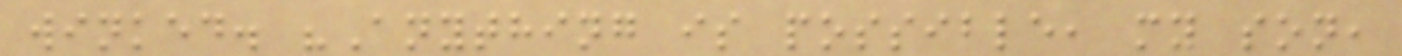winked. "Anything is possible, my son,
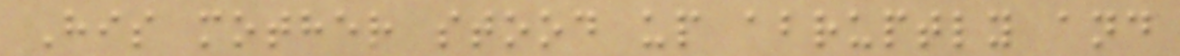His mother stood up abruptly and
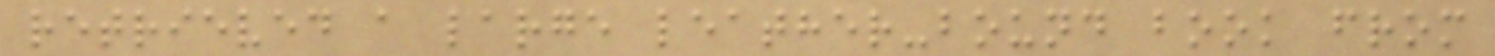retrieved a large leather-bound book from
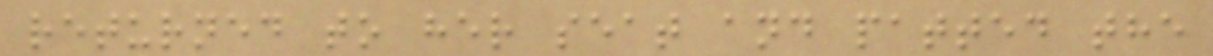returned to her seat and patted the
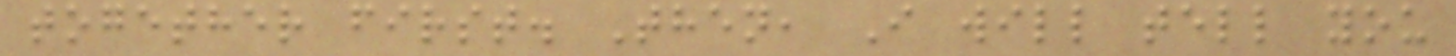together first. Then, I will tell you
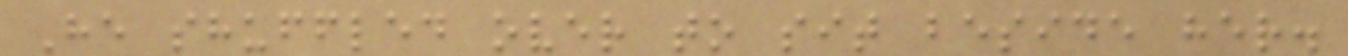He shuffled over to sit beside her.
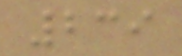239
